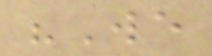"We
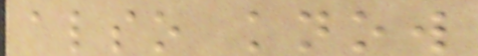also know
